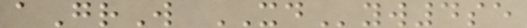aGrW XDyw4se
